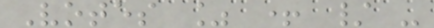Votes % + / -
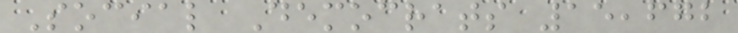Social Democrats 15,672
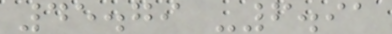45.79 -6.91
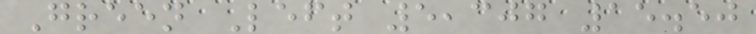Green Left 5,307 15.50
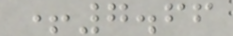+7.66
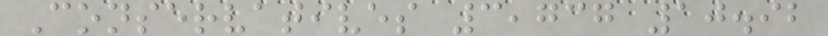Conservatives 3,737 10.92
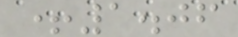+1.06
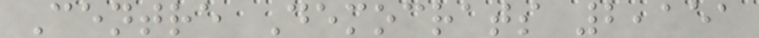Centre Democrats 2,151
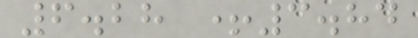6.28 +3.84
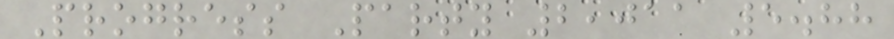Progress Party 2,011 5.88
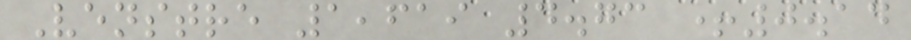Venstre 1,619 4.73 +0.14
